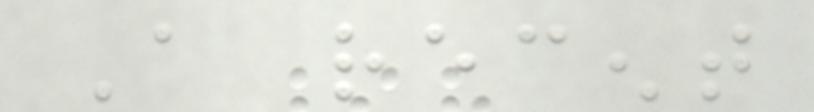A recent
